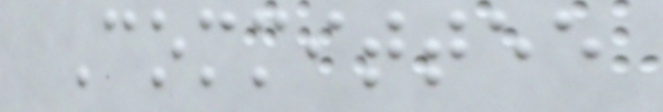Committee
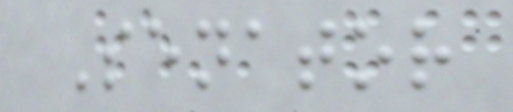Senator
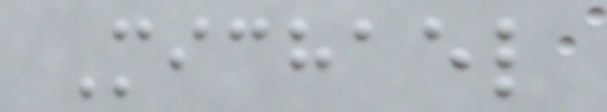Michael
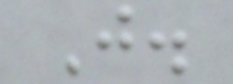J.
